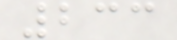233
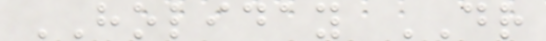HOLIDAY DR
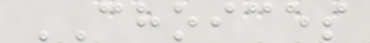CHOICES
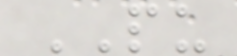PU
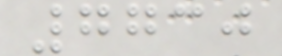7730
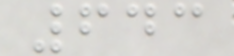643
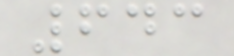643
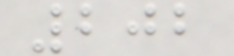202
